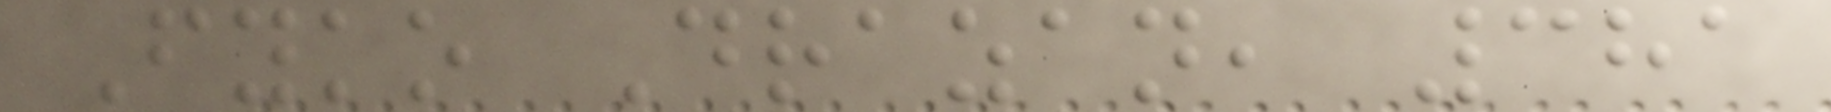Fyko Drazan, 381
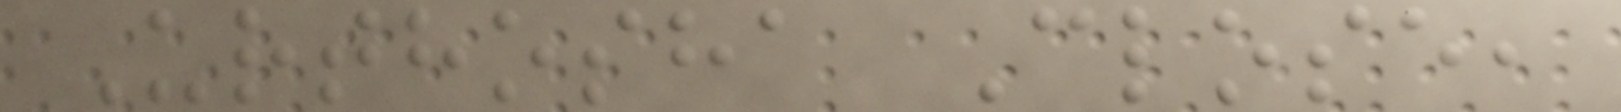Urthosha Close,
